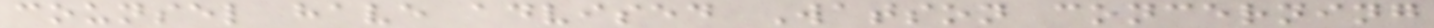counsel have advised Watson concerning
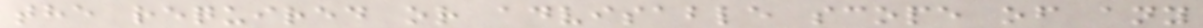the required or advisable scope of any
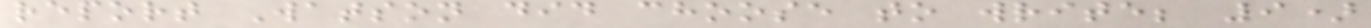report Watson did choose to write; 9)
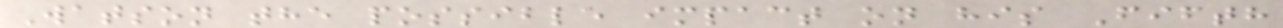Watson the possible impact on his Fifth
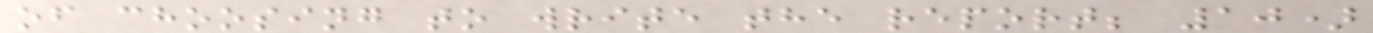of choosing to write the report; 10)
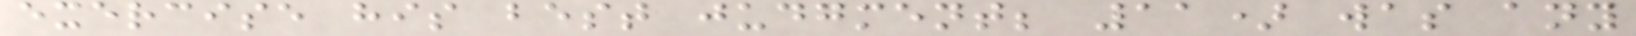exercise his best judgment; 11) was any
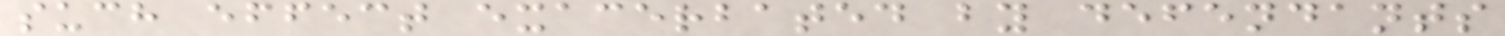such effect exacerbated by defendants
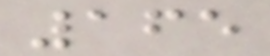165
